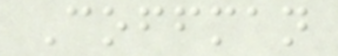Coffman
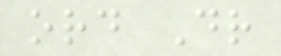ord Dr
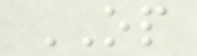OP
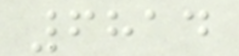6814
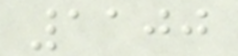1100
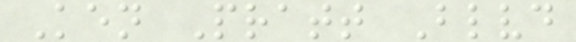Ken Pratt Blvd
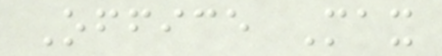Office Max
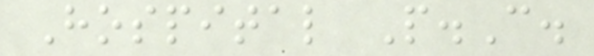Hospital P.C.
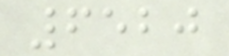6520
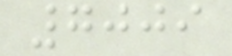7009
